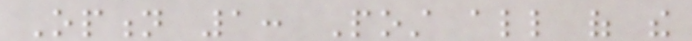Option 1: Post all of the
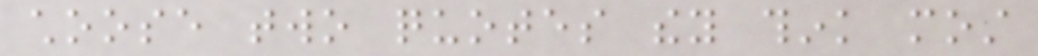choose two quotes they think most
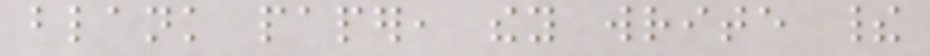blank paper, they write their
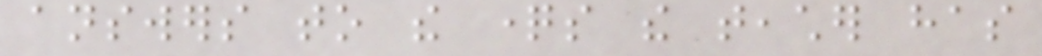answers to the questions the teacher has
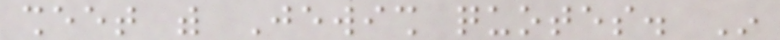sheet with Jewish quotes. In
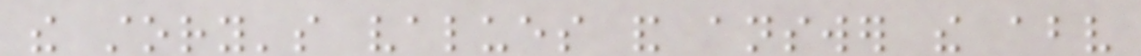the story's values and answer the above
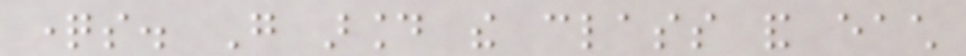questions. Go around the class and each
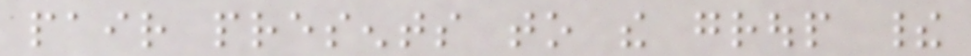pair presents to the group their
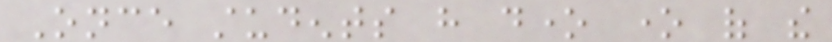Once students have done one of the
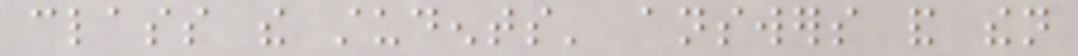class the students' answers and then
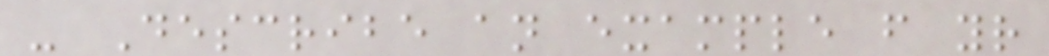- Describe an example from your
